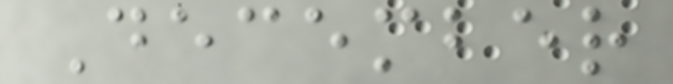December
